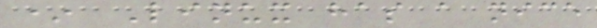* Linux has a nice
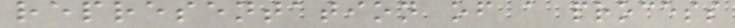representation of a process
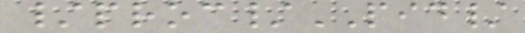/proc/PID/
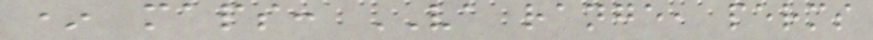* maps: VA range, perms
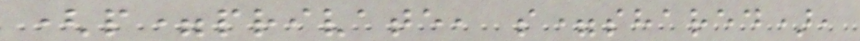(p=private, s=shared),
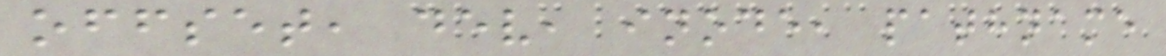offset, dev, inode, pathname
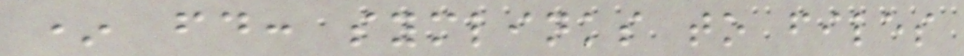* fd: symlinks to files
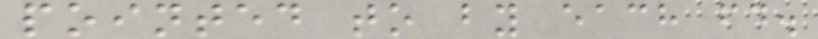pointed to by each fd.
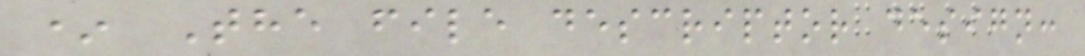* The file descriptor design:
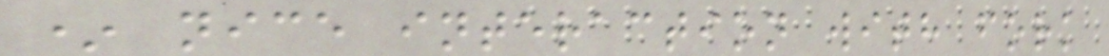* nice interaction with fork
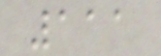111
